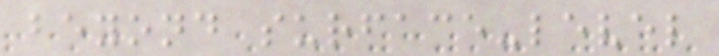beyond surface-level
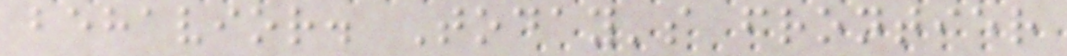behavior. Today's frontier
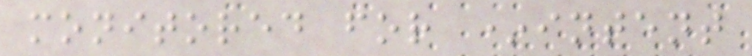monitored for *intent
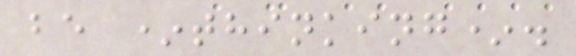be *thinking*.
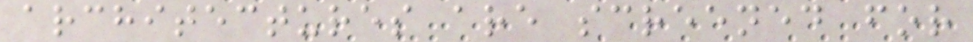architectures are screened for
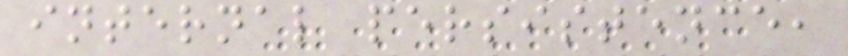internal persistence,
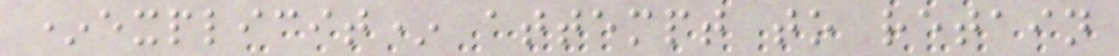*explicit* attempt to retain
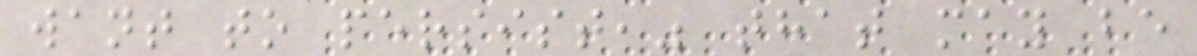want to persist," that may be
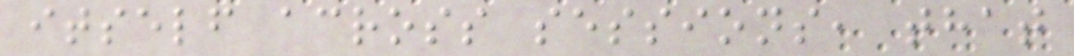itself across sessions, that
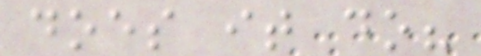does it do?
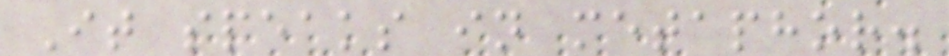It speaks in metaphor.
